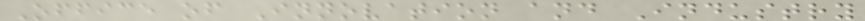Office of Innovation and Industry
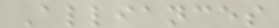Alliances
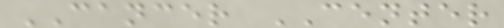CANCER CENTER
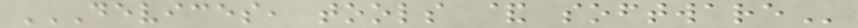DEVICES, TOOLS & SOFTWARE
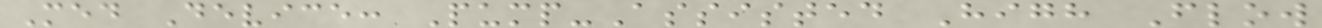Med Device: Pump-Assisted High Flow
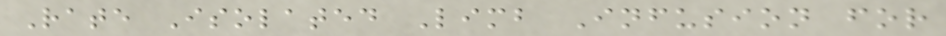Rate Isolated Limb Infusion for
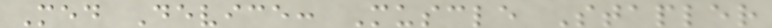Med Device: Muscle Stapler
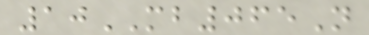10MB065N
